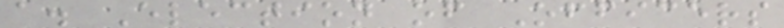a. Election of Officers
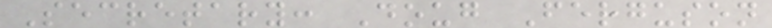Secretary: Doug Ferguson
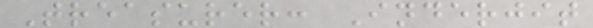Treasurer: Inderjit
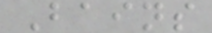Bains
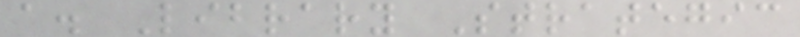a. Library Strategic
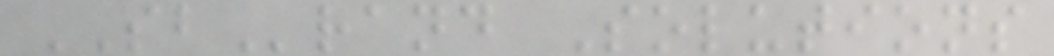SBrand Solutions
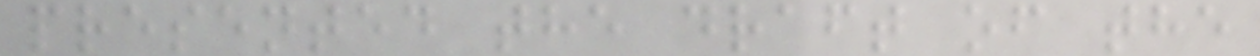presented the draft of the
